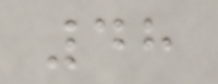48
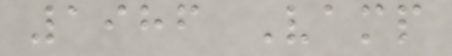1986 Vamp
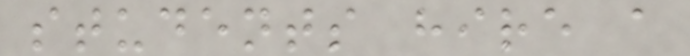students hire a
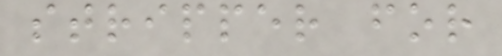stripper for
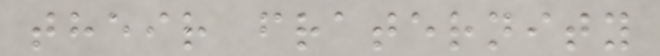their fraternity
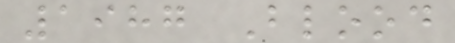1987 Blood
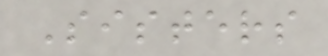Sisters
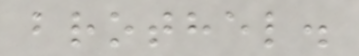brothel.
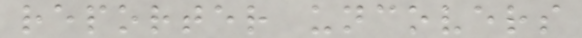reporter uncovers
